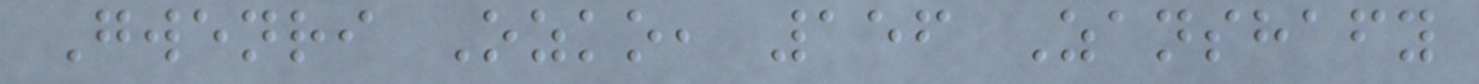Gwenri Ozko, 156 Zanshafy
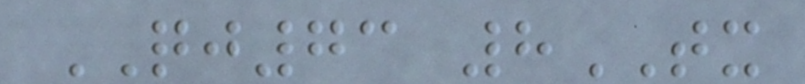QJ73 8TX
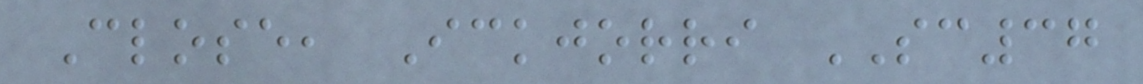Close, Ickjorri SC37
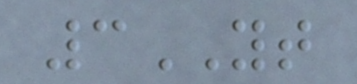3YT
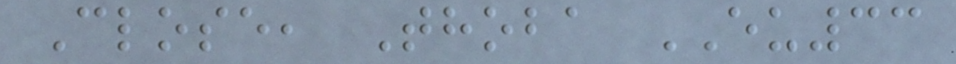Close, Thoba EU33
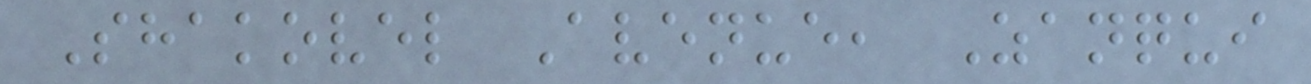Shakovel Avenue, Zanqui
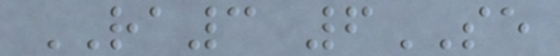RA3 6SE
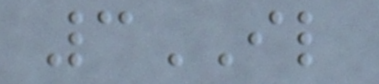3IL
